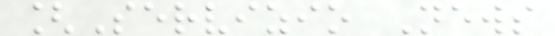[Servizio News
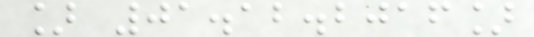] 01.12.2016]
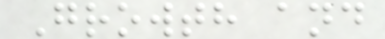Growth and
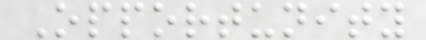Opportunity
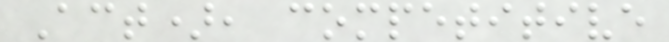Act), competitive
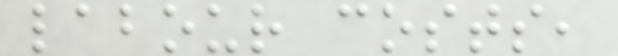labour costs,
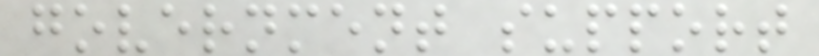government support
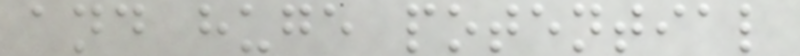and huge potential
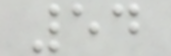54
